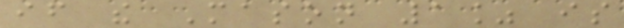if the Mason 1% is
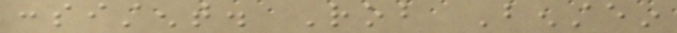consistent. Rob Benstein
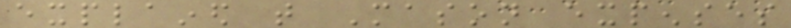explained that Mason expenses
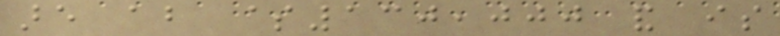are about $130,000 and is
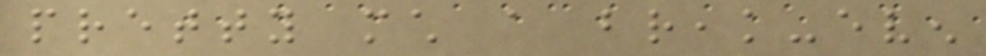pretty much a break-even
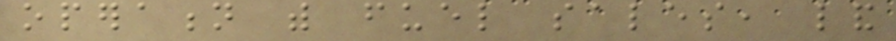operation with fuel sales, land
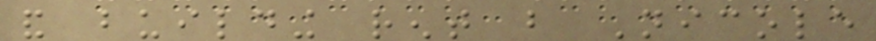and building rent but Nicole
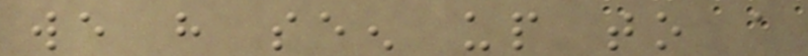we have seen up to a
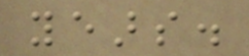years.
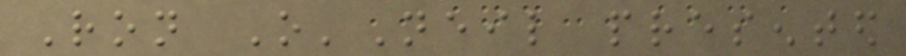Ron O'Neil presented
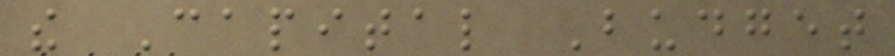the Capital Budget
